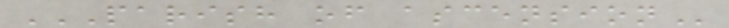PARISH OF ASCENSION
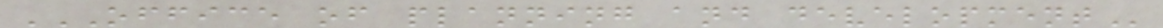OFFICE OF PLANNING AND DEVELOPMENT
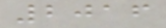2016
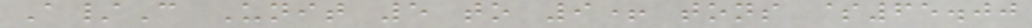A/C Unit 5 to 9+ tons $65.00
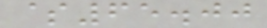$65.00
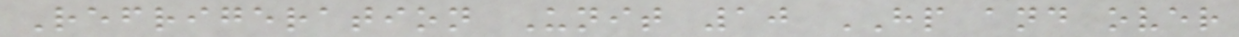Refrigeration Unit 10 HP and over
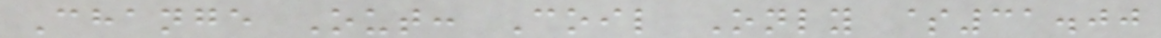Change Out: Coil Only $31.00
